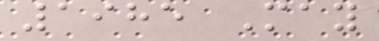1985 May
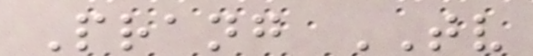Prang TV
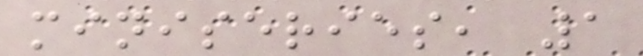miniseries, 1
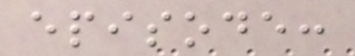episode:
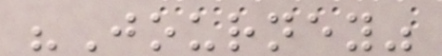"Journey"
